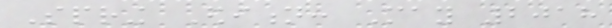Spring Edition: May 2018
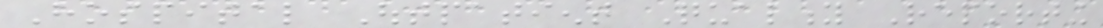Hospital Outpatient Quality Reporting
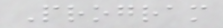Program
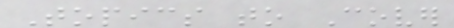Topics to Cover
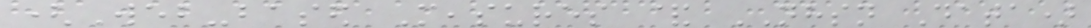(Web-based Measures & NHSN Data)
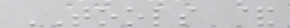TOOLS &
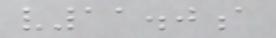v11.0a
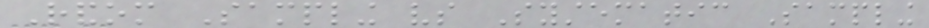Random Sampling vs Systematic Sampling
